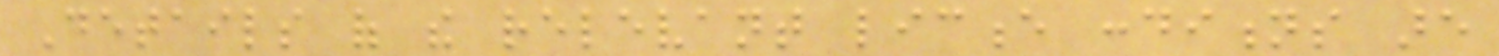Details of the relevant licence conditions are
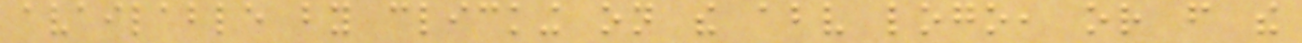available by clicking on the above logo, or from the
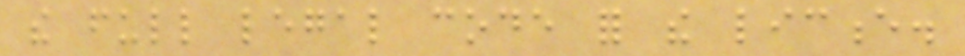the full legal code for the licence.
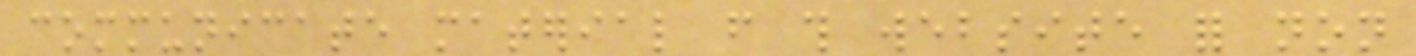communicate material from this website for non
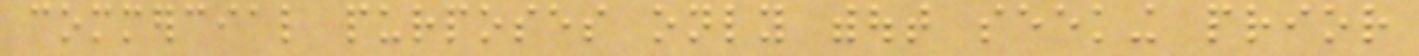commercial purposes only without seeking prior
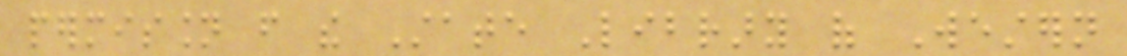permission from the State Library of Western
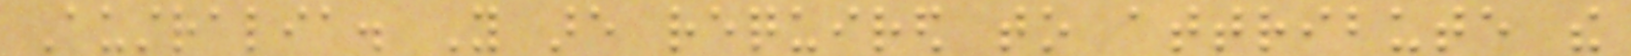Australia. You are required to attribute the
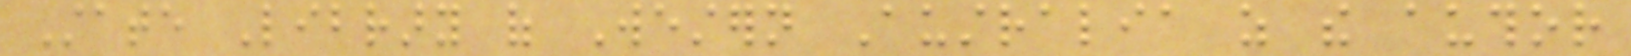State Library of Western Australia as the author
